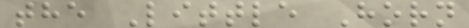the Little Horn
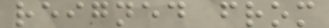reigned from
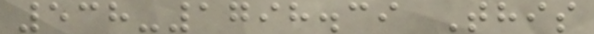538-1798.39 This
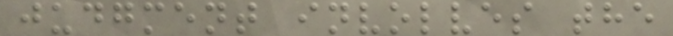judgment involves the
